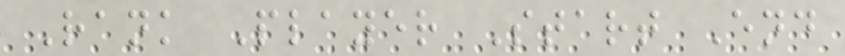Rank Player Start End
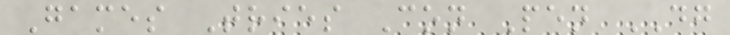Games Tries Con Pen DG
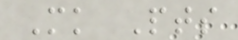Mk Pts
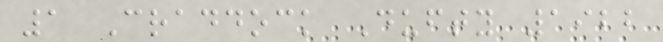1 Craddock Dufty 1922
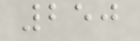250
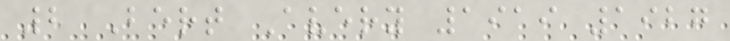2 Bert Avery 1919 1927
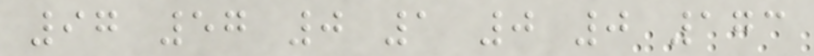97 57 0 1 0 0 173
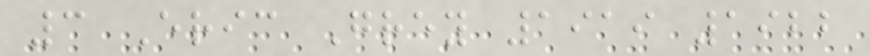3 Eric Grey 1919 1922
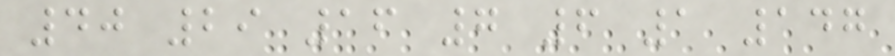40 29 16 7 6 1 147
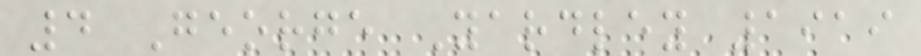4 George Yardley 1919
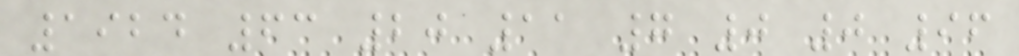1924 63 20 11 7 0 0 96
